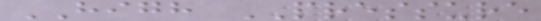HIGH PRESSURE
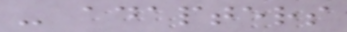- adapters
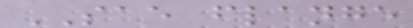SAE flange
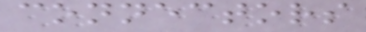connectors
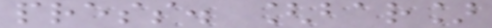press. [bar]
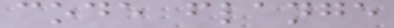code flange
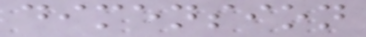dimension
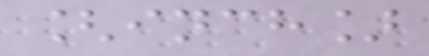[inch]
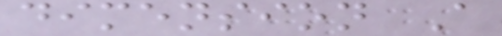dimension A
